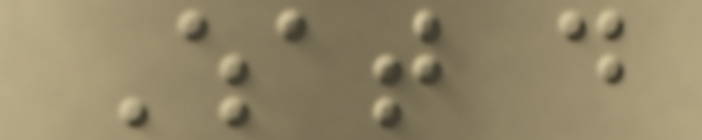What do
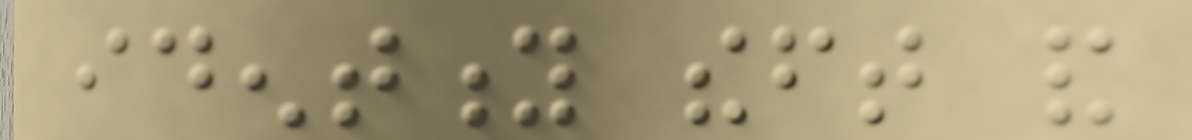identity theft and
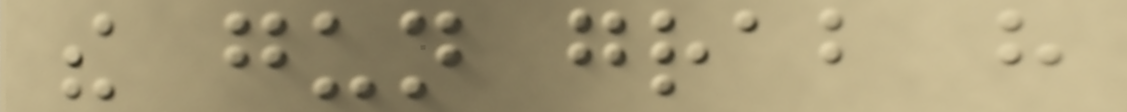the gun grab have
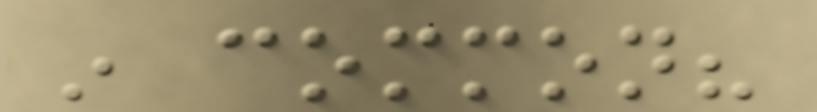in common?
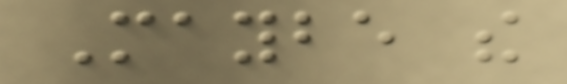Maybe the
